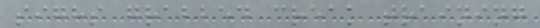sighs grabbed creak training
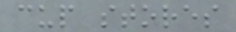cup stores
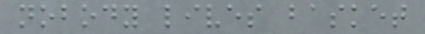nobody lives basket
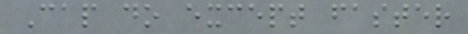Cap do except faster
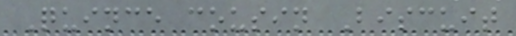Quince cousin Biscuit
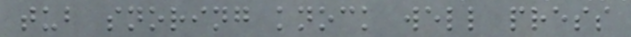tub snoring knock well press
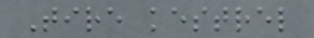Tire kestrel
